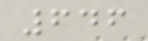646
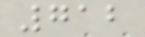712
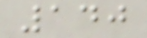140
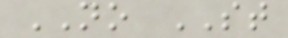NO ST
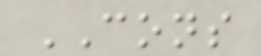CONS
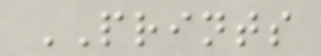PRINTS
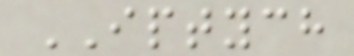IPTYCH
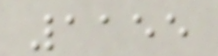1155
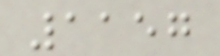1157
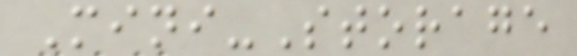Mini-Storage
